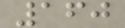160
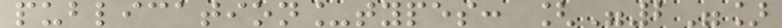publication_types: ["2"]
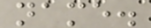name.
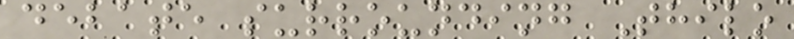debate surrounding Thilo
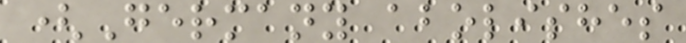(Germany abolishes
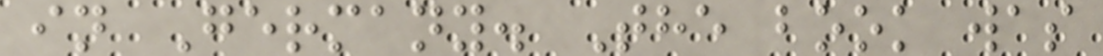in Germany. The book was
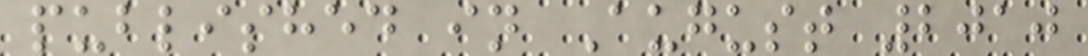published in August 2010
